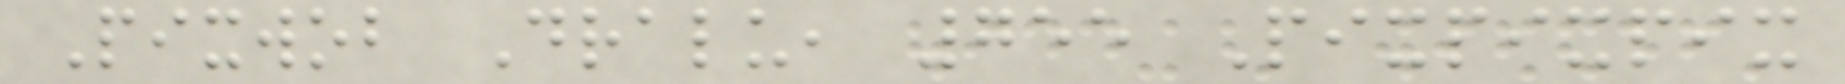Pixwob Dralu, 755 Pixpixpix
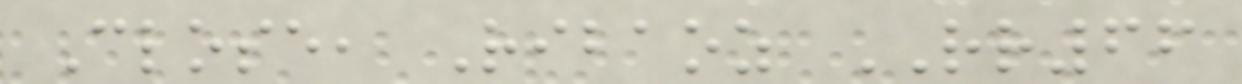Close, Ribaoz RR66
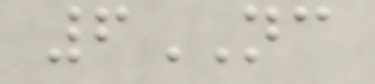6NC
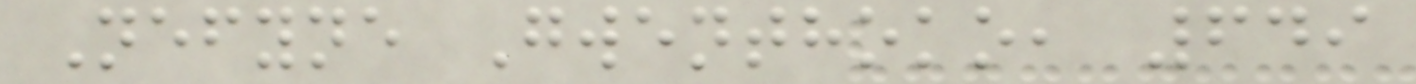Nefyne Gwenthoko, 649
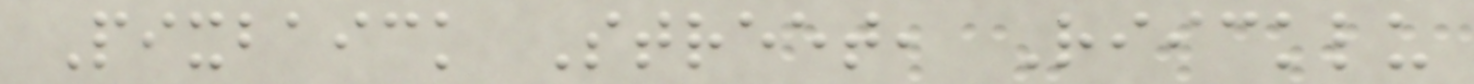Pixbaick Street, Riicklu
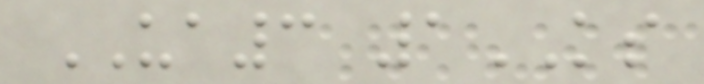UA3 1KS
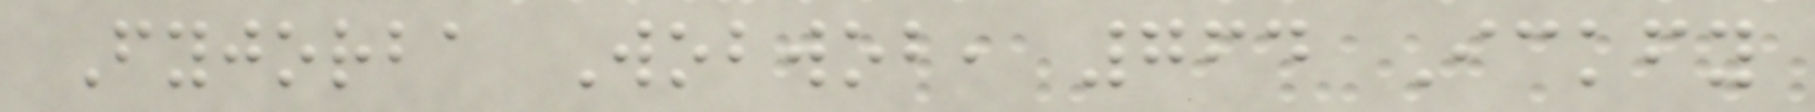Fyjorba Wobwob, 764 Ickfy
